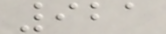921
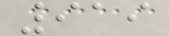919
